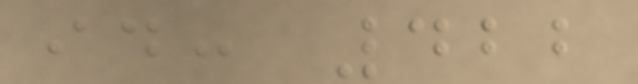id: 422
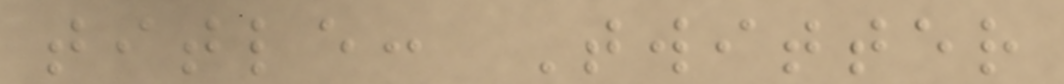title: Twitter
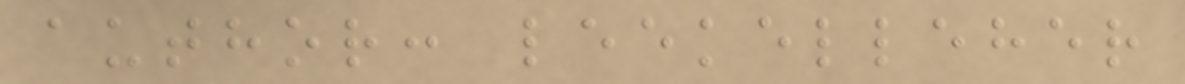author: leekelleher
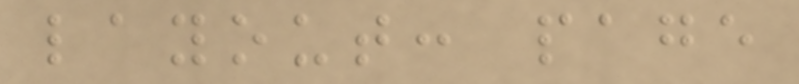layout: page
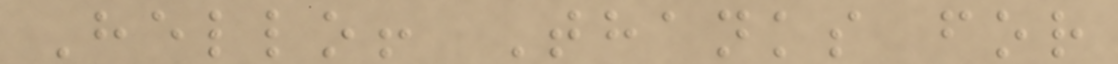Hello! Thanks for
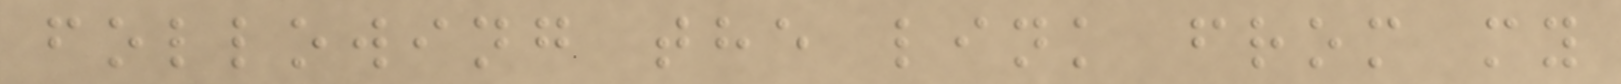following the link from my
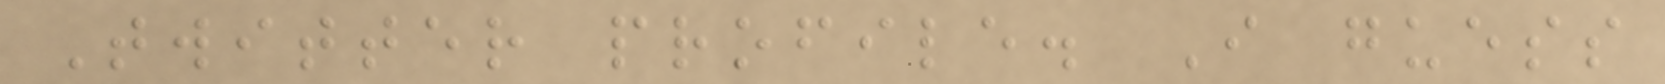Twitter profile. I guess
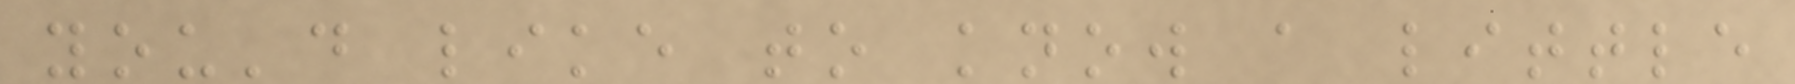you'd like to know a little
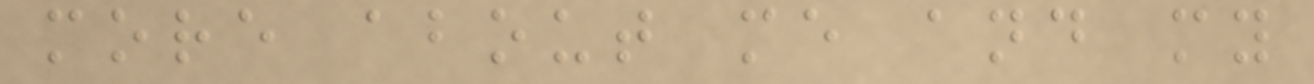more about me and my
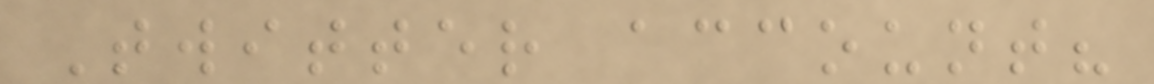Twitter account?
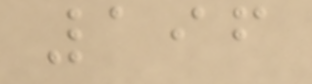196
